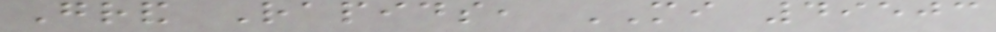Grand Rapids, MI 49503
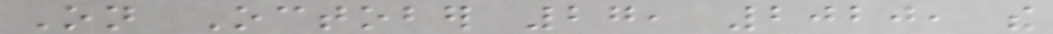On October 27, 2020, the
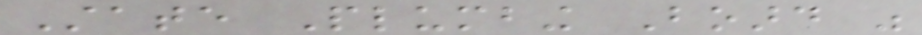State Plumbing Board was
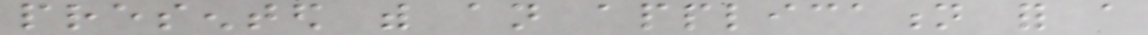presented with an application for a
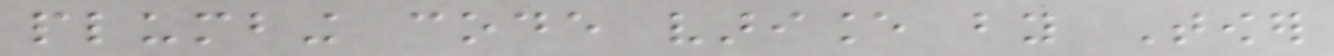plumbing code variance by Tower
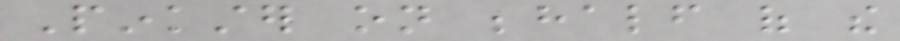Pinkster on behalf of the
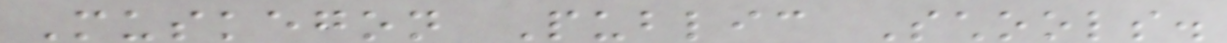Muskegon Public Schools.
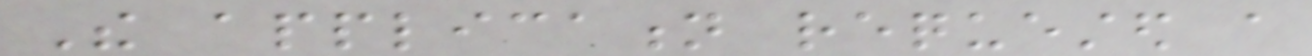The application requested a
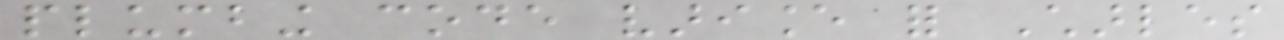plumbing code variance for Charles
